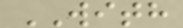WITH
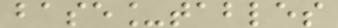base_tables
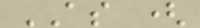AS (
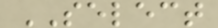SELECT
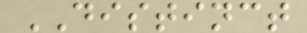DISTINCT
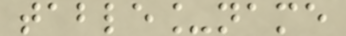table_name
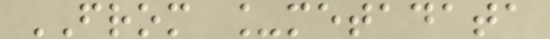FROM _metadata
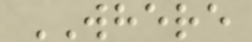WHERE
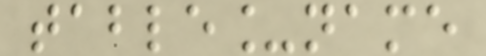table_name
